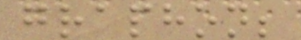graphon;
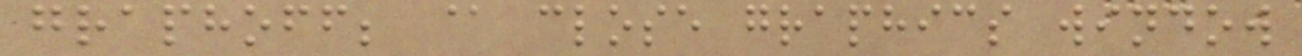graphoff; @ close graphics window
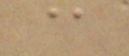@
